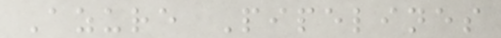Azure Pipelines
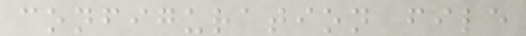configuration file
